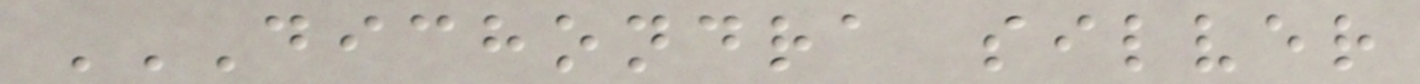DICHONDRA SILVER
